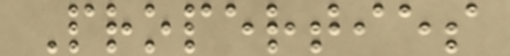Properties
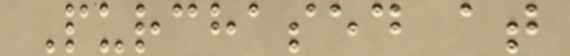Purchased at
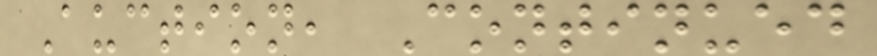Auction, Continued
